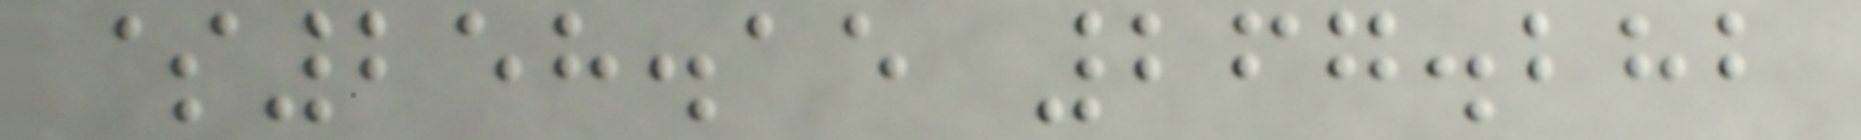$258.15 267.282
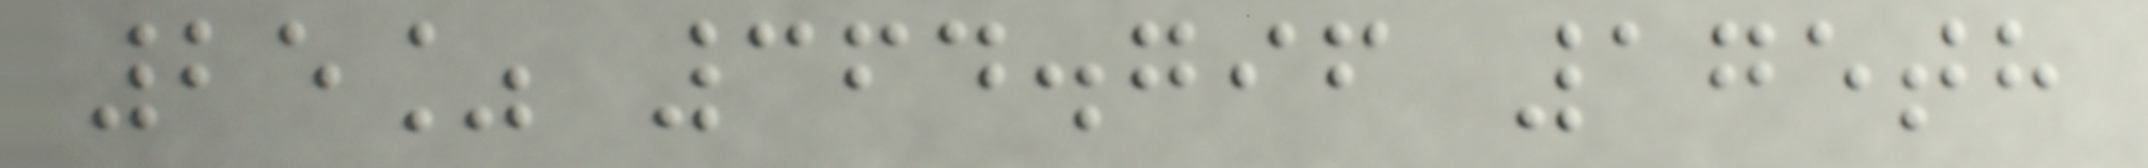25% 364.796 175th
